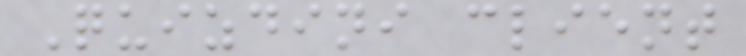Quizdini client
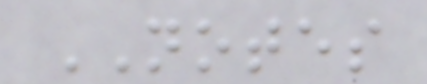NOTES
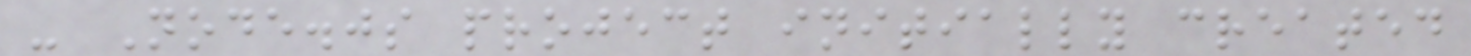- Node.js project initially created
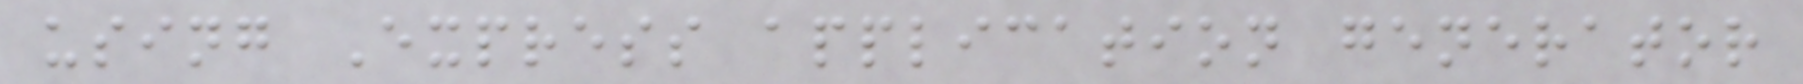using Express application generator
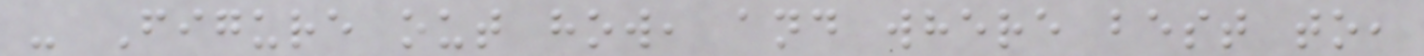- Figure out how, and where best to,
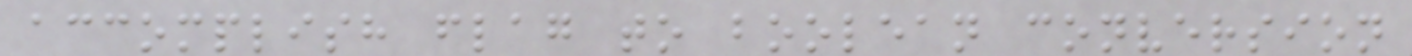accomplish flag to boolean conversion
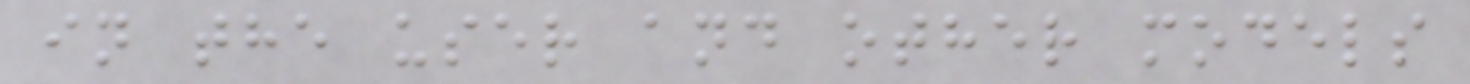in the user and other models
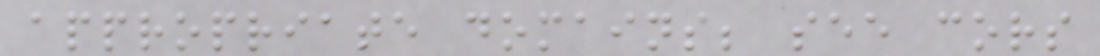appropriate domains; see cors
